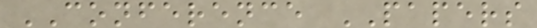CONFERENCE PAPERS
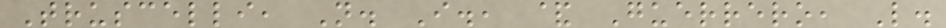Truscelli, N. I., & Guerrero, L.
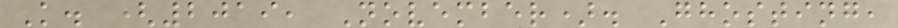K. (2019, November). Ghosting,
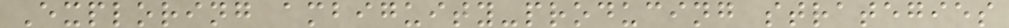Exploring ambiguity-producing strategies
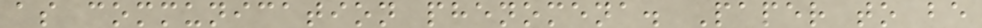as communication phenomena. Paper to be
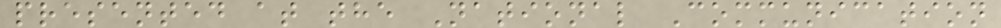presented at the National Communication
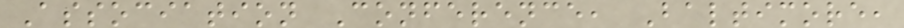Association Conference, Baltimore,
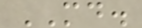MD.
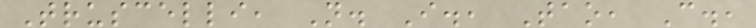Truscelli, N. I., Tao, C.,
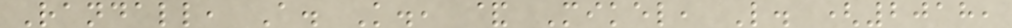Randall, A. K., & Mikel, L. (2018,
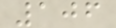106
